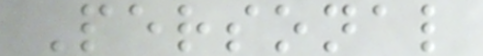Personal
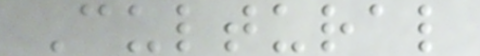Cultural
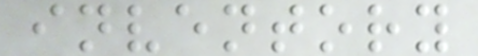inventory
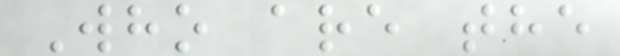Who are the
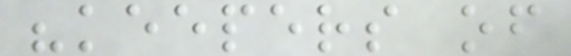"keepers of
